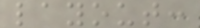layout:
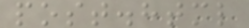post.html
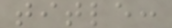title:
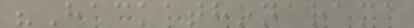"Hackathonarama
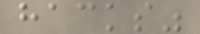hacks"
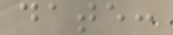date:
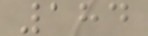184
